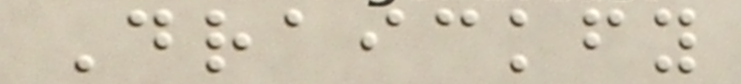Draickfy
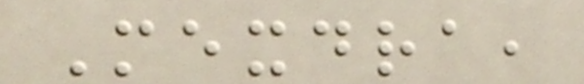Mexdra,
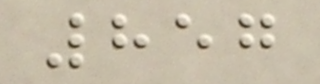857
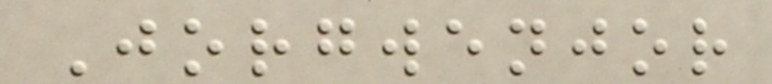Jorgwenjor
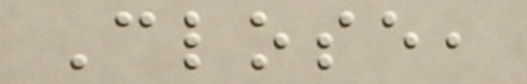Close,
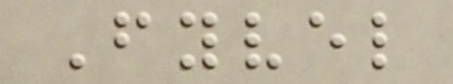Fyvel
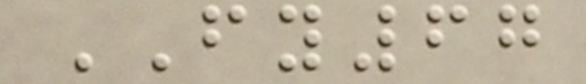FY67
